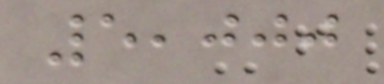5,000
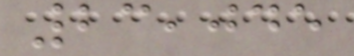23,045
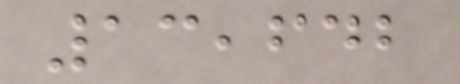13,642
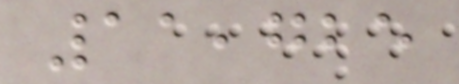11,725
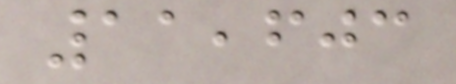11,603
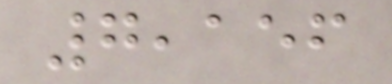7,156
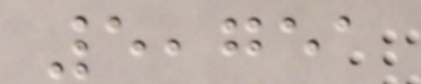5,751
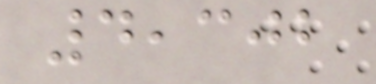4,302
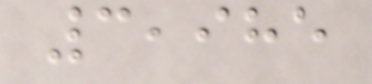3,985
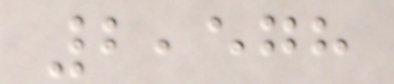2,578
